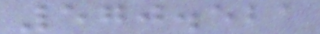570.521
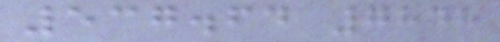537.64 7848
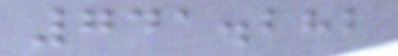741.282
